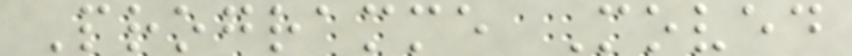Programme Moved
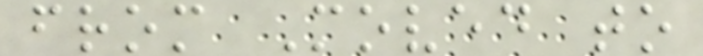from Moved to
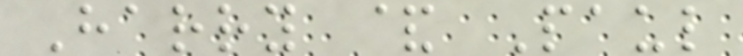Harry & Paul
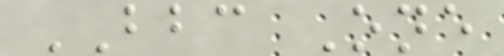BBC One
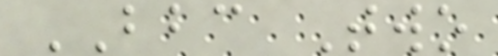BBC Two
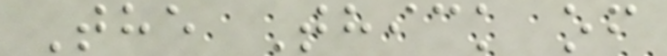The Thick of
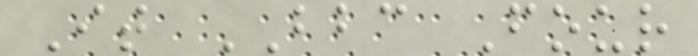It BBC Four
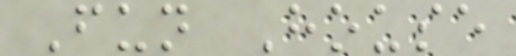Fun House
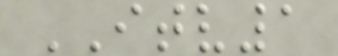ITV1
